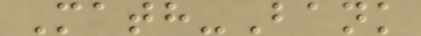Math-Bank
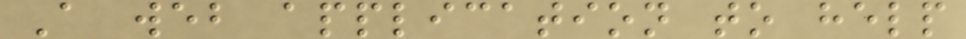A web application to help
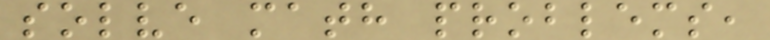solve math problems,
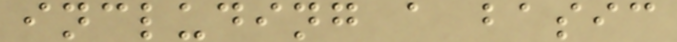including a basic
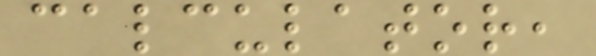calculator,
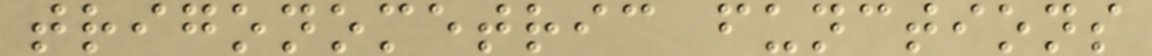trigonometric functions
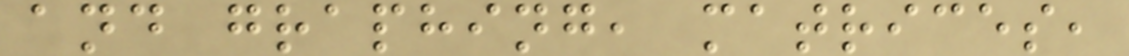and graphing, matrices,
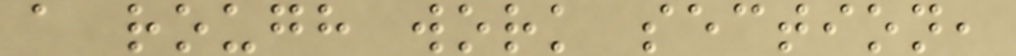a rough work section,
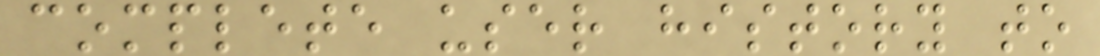complete user history to
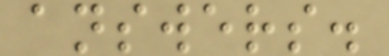answers.
